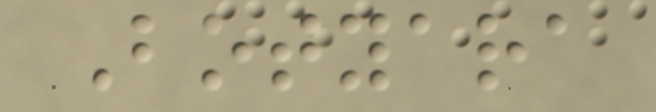Botyara
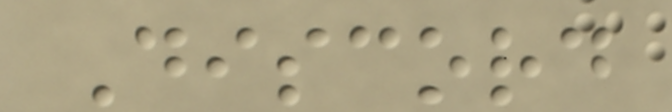Discord
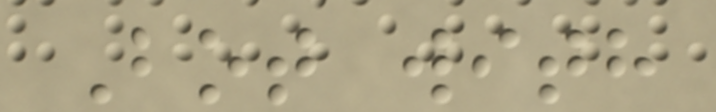Bot with
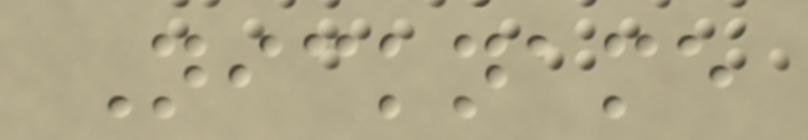Nickname
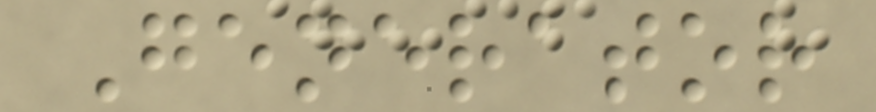Generator
